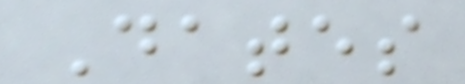Dates
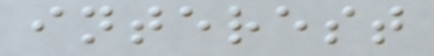interest
